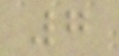7
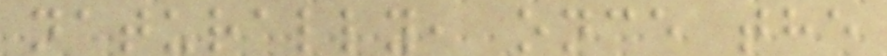naturally, once the
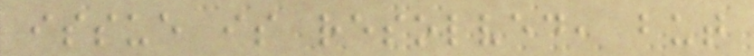issue is resolved, but
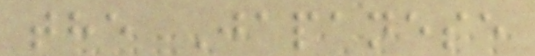the Japanese
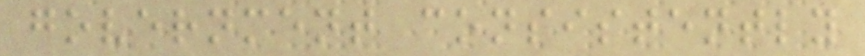government consistently
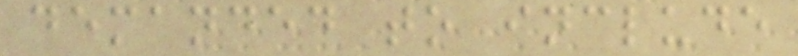demanded to include
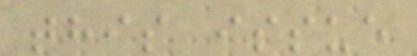this issue
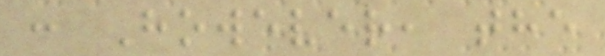: However, the
